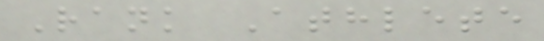Rank Athlete
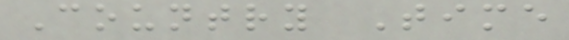Country Time
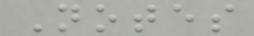Notes
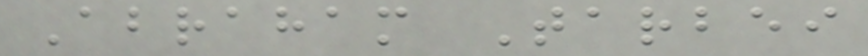Abraham Tarbei
